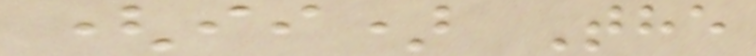(ii) The
